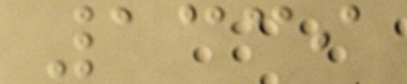1339
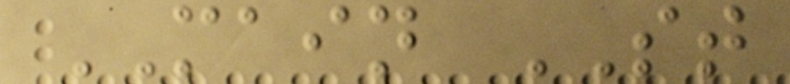MAIN ST
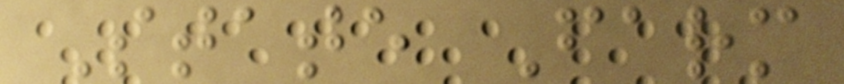State Farm
